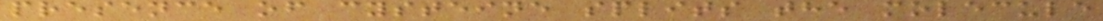presence of cysteine splits the molecule
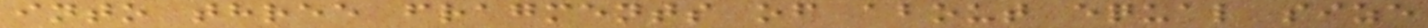into three fragments of about equal size
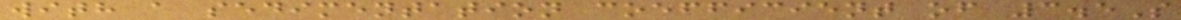with a sedimentation coefficient of 3.5S
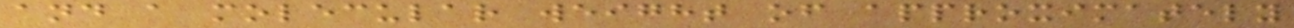and a molecular weight of approximately
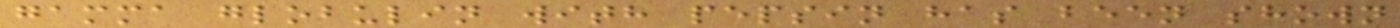gamma globulin with pepsin has been shown
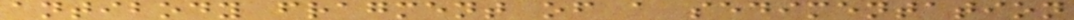antibody fragment of a sedimentation
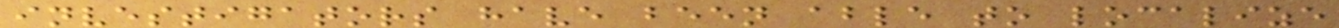investigators have been able to localize
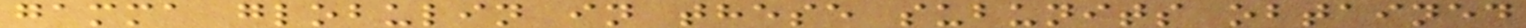gamma globulin in these subunits obtained
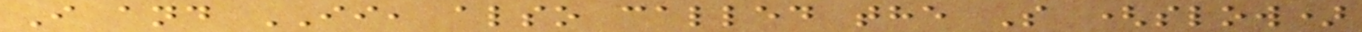I and II, also called the S (slow)
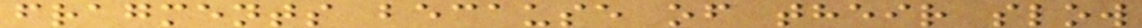fragments because of their slow
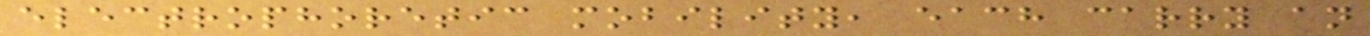electrophoretic mobility, each carry an
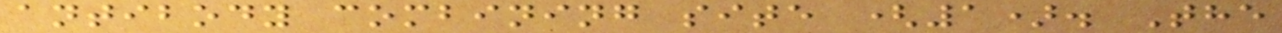antibody combining site (1). The
